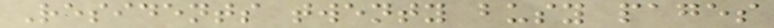Residents twenty busy pages
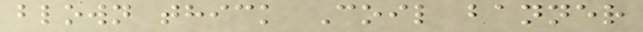blown thick Coil banner
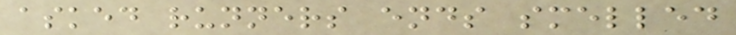asked runners ends smelled
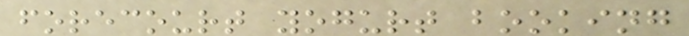forecourt yogurt booking
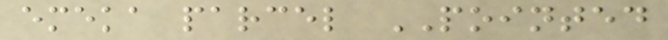emeka parcel POINTED
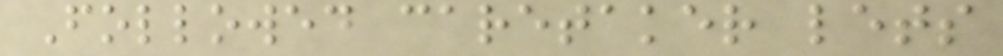Followed caretaker lets
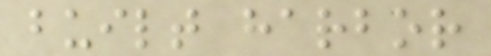built harbor
